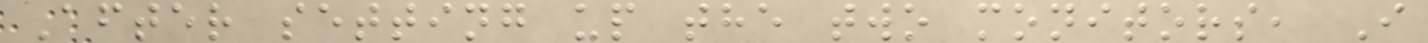After setting up the two monitors, I
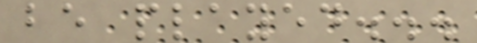be played...
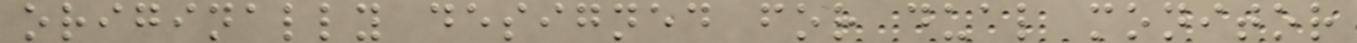originally designed for dual monitor
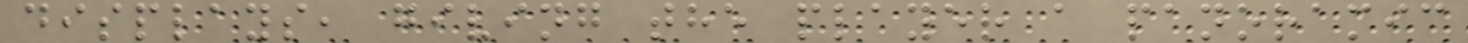displays, giving the player a panoramic
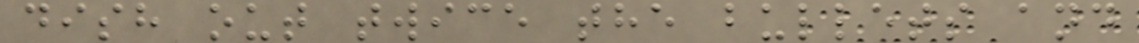dish out twice the bullets and
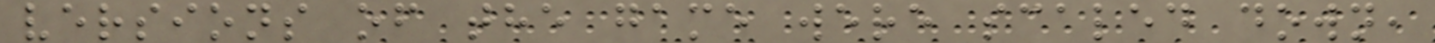versions of the game were scaled down,
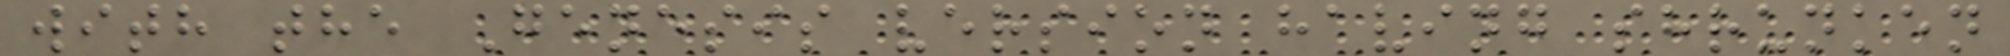with the Genesis version having shrunken
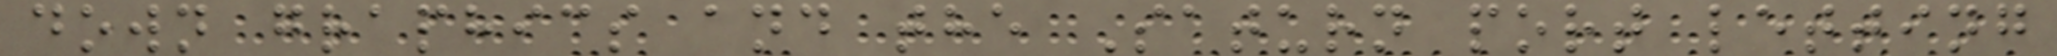down graphics and the Saturn port letting
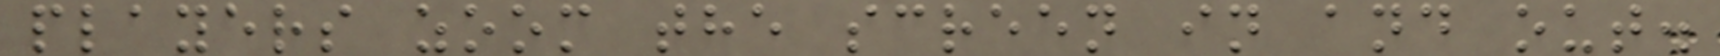players zoom the screen in and out.
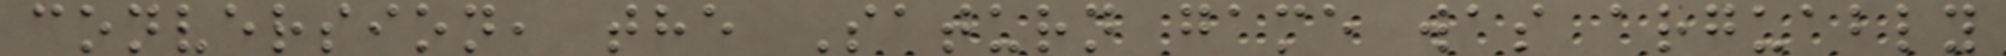conversion, the Saturn game was arguably
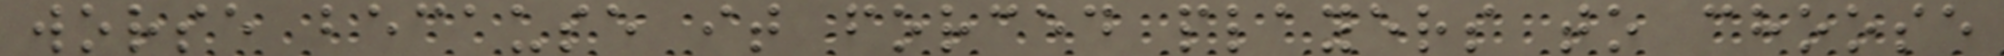worse because it forced players to choose
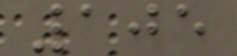105
